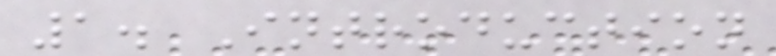1. Introduction
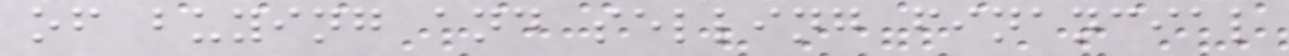of buying and selling financial
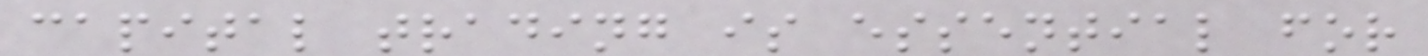capital trading is essential for
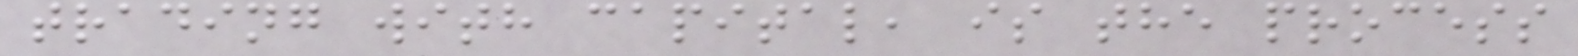trading with capital, is the process
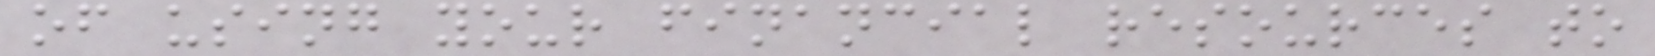of using your financial resources to
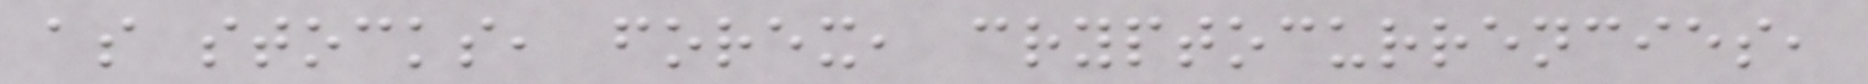as stocks, forex, cryptocurrencies,
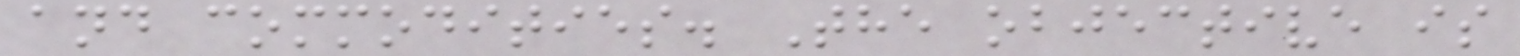and commodities. The objective is
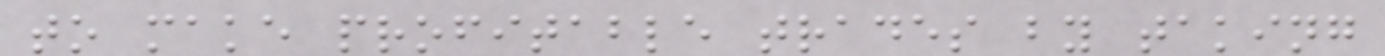to make profitable trades by taking
